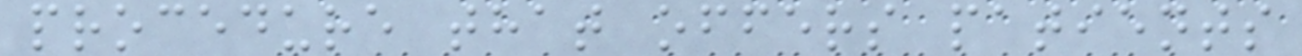procedure that offers patients
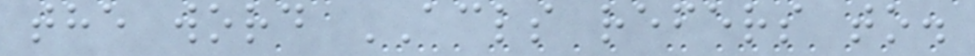the word ACLS refers to.
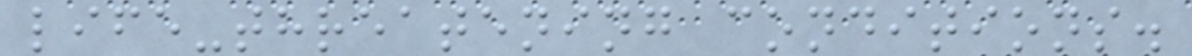life-threatening conditions.
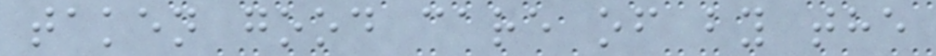taken good care of by the
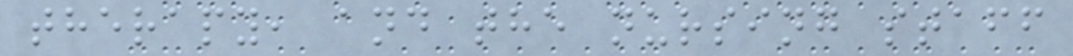therapy, and the nursing staff
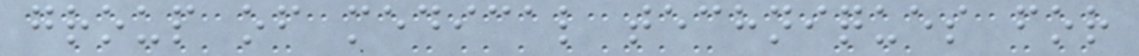group of medical techniques for
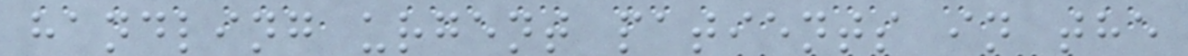handling urgent patients in the
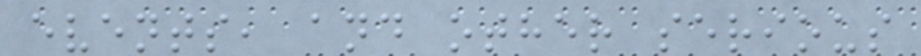events, and other serious
